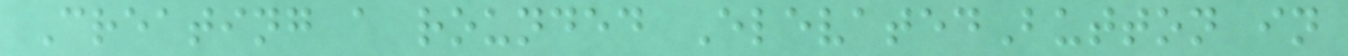Creating a rounded ElevatedButton in
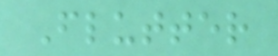Flutter
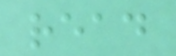read
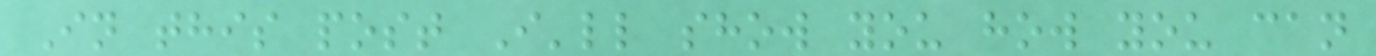In this post I'll show you how you can
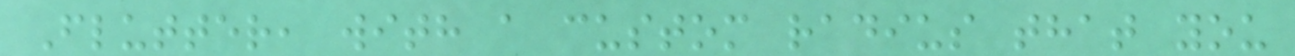Flutter, with a custom radius that you
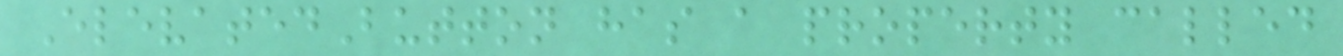ElevatedButton has a property called
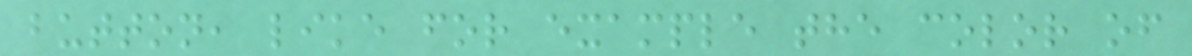button, like for example the color of
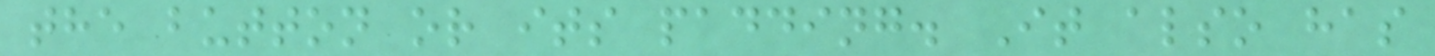the button or its padding. It also has
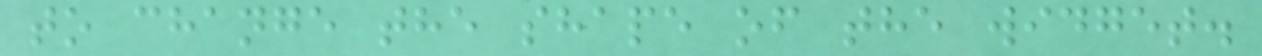to change the shape of the widget.
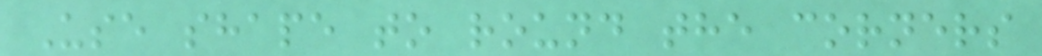Use shape to round the corners
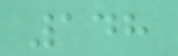148
